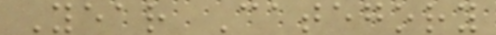Year Category
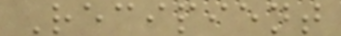Recipient
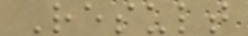Result
